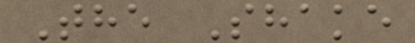The Shake
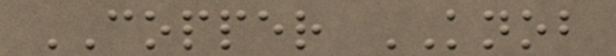COPPER KNOB
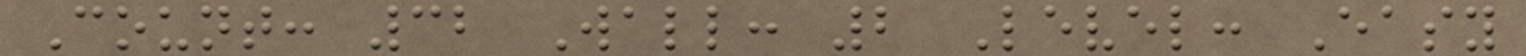Count: 32 Wall: 2 Level: Easy
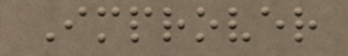Improver
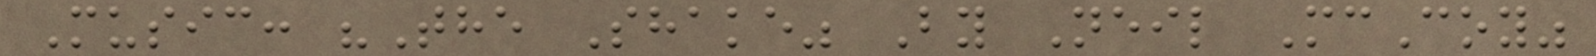Music: "The Shake" By Neil McCoy"
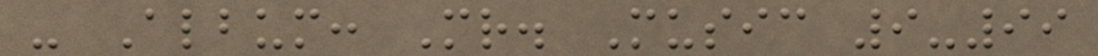- Album: Mr. Music 9-99
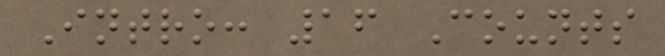Intro: 16 Counts
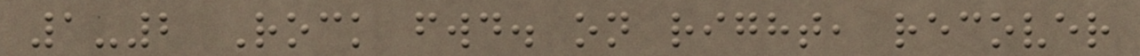1-2 Rock fwd. on right, recover
